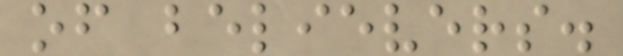of believers.
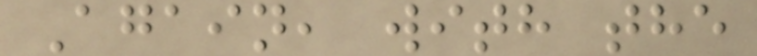Again, with the
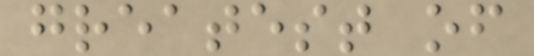greatest of
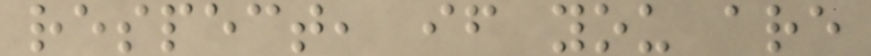respect, if you are
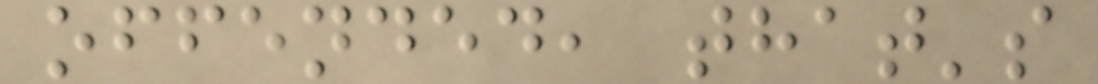offended, that's
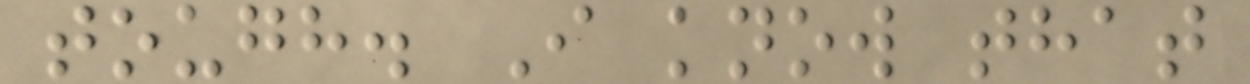tough. I know that
